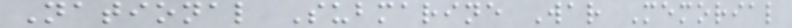National Submarine War Memorial
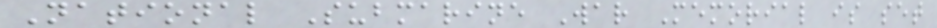National Submarine War Memorial is set
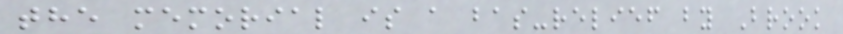the memorial is a bas-relief by Brook
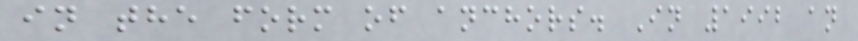in the form of anchors. In 1992 an
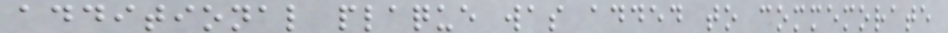additional plaque was added to commemorate
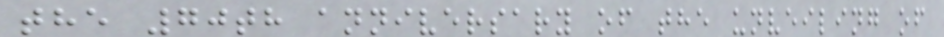the 70th anniversary of the unveiling of
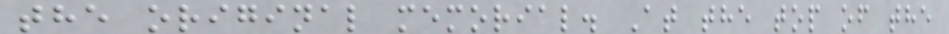the original memorial. At the top of the
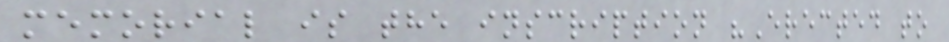memorial is the inscription "Erected to
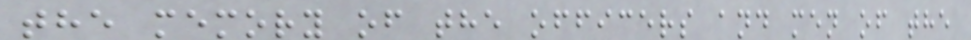the memory of the officers and men of the
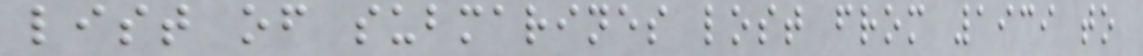list of submarines lost from 1939 to
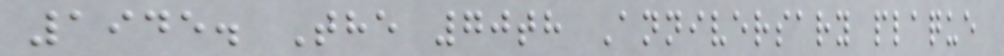1945. The 70th Anniversary plaque
